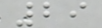29
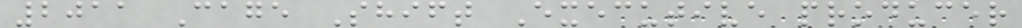2011 Cage Shift Executive producer
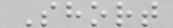Short
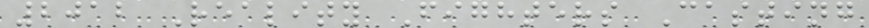2012 Reality Fighters Casting
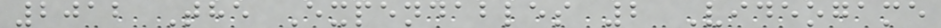2012 The Expendables 2 Videogame
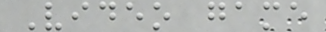Video game
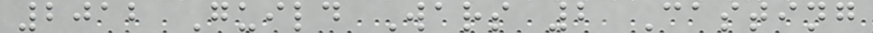2012 Guild Wars 2 Casting
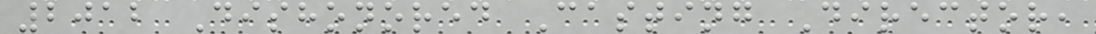2012 Dishonored Casting Director,
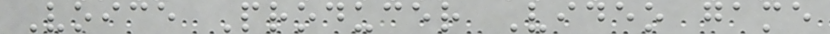Voice Producer Video game
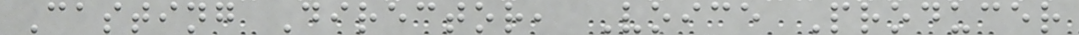Casting Director, Voice Producer
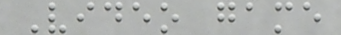Video game
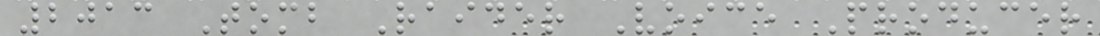2013 Tomb Raider Voice Producer
